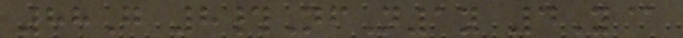88G 8#NfN1y 4Y@
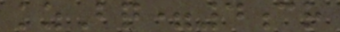kzBq=4cr
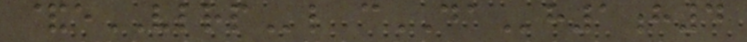&eVLRPl cDAh1h4
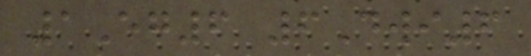1Eg6 6Dwi6
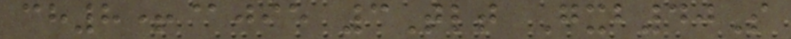ch8+@jie 3Tlt Gxb40S
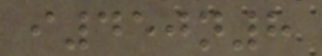i450n8
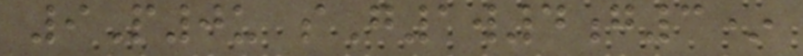9P0u sG1w4g3*
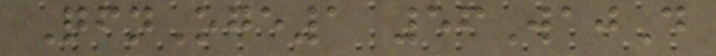QfnOge1 56WajD
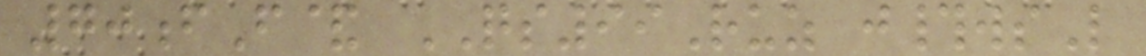70fF& QS99Ruz j#wsL
